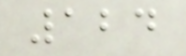124
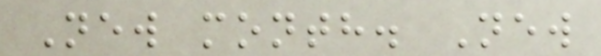New month. New
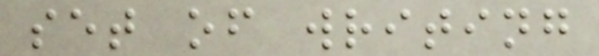set of writing
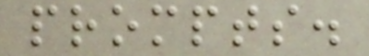prompts.
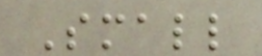Small
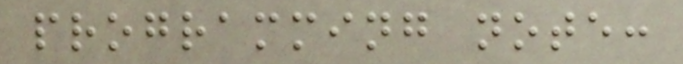programming note:
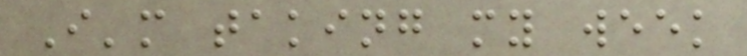I'm taking my week
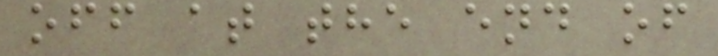off at the end of
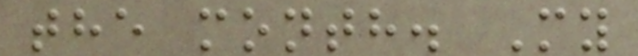the month. My
